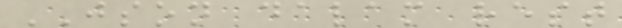JSON dalam rest
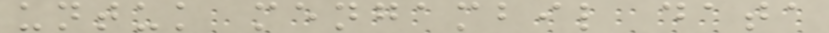untuk mengambil data
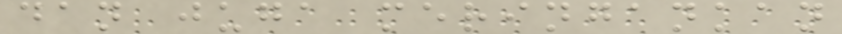dan juga meringankan
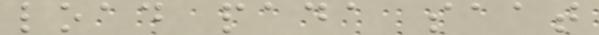load pada saat
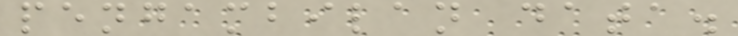pengambilan data.
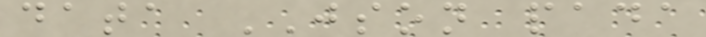data JSON pada
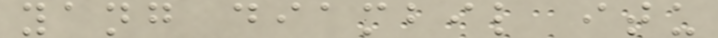yang diambil itu
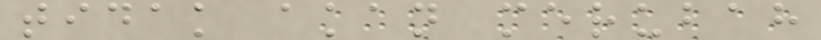tidak akan merubah
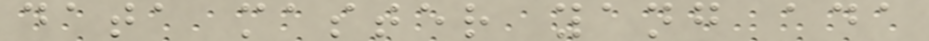data master yang ada
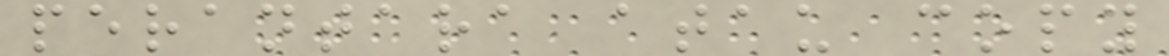perantara atau copy
